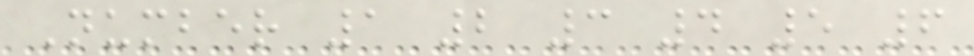Number 1 2 3 4 5 6
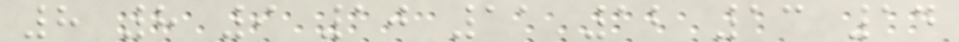8 8 9 10 11 12 13 14
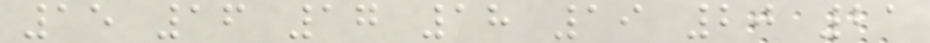15 16 17 18 19 20 21
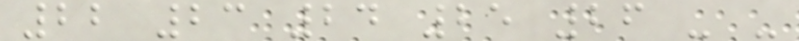22 23 24 25 26 - -
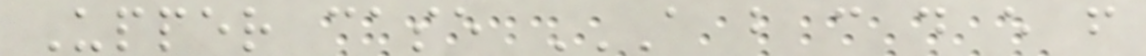Upper case A B C D E F
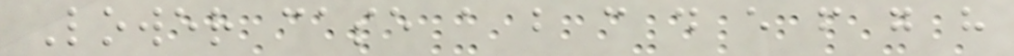Lower case a b c d e f g h
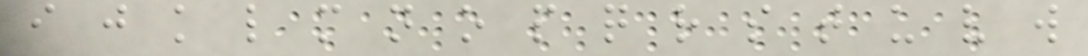i j k l m n o p q r s t u v w
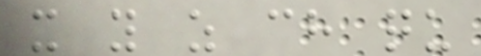x y z ch qu
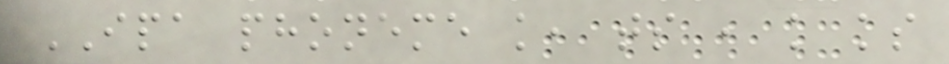IPA phoneme k, ts , k ks
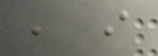, i
